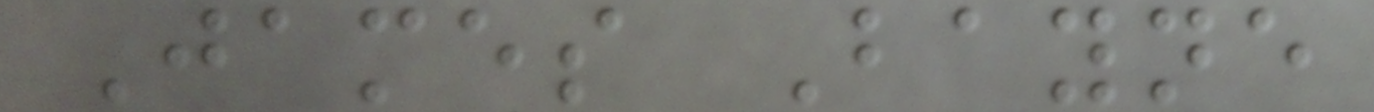James Bayne
